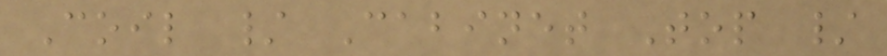Coil / Cabinet Top /
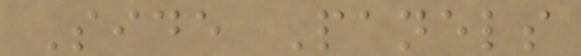Side Panels
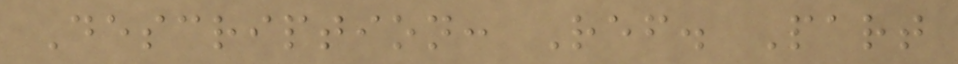Description: Ref. Part
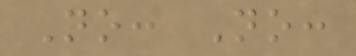No: No:
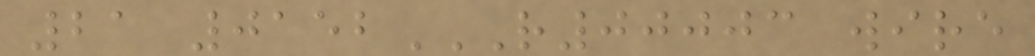21 0152R00003 WIRE
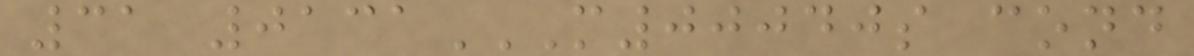31 0131M00040S COND
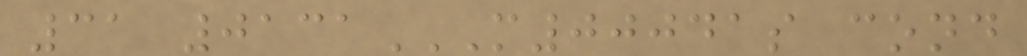31 0131M00041S COND
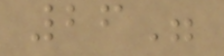26"
